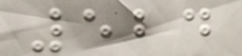524
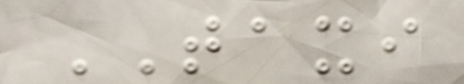TAXI
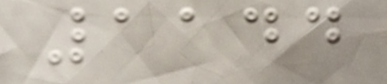1144
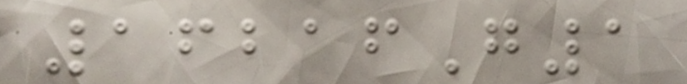16216G1
